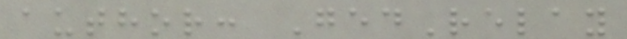author: GedRelay
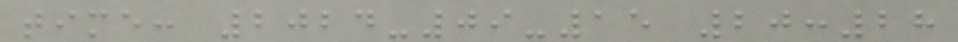time: 2024-09-15 20:28
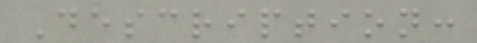Description:
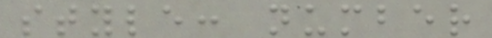style: number
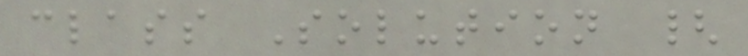class Solution {
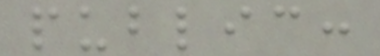public:
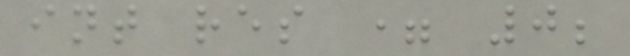int res = 0;
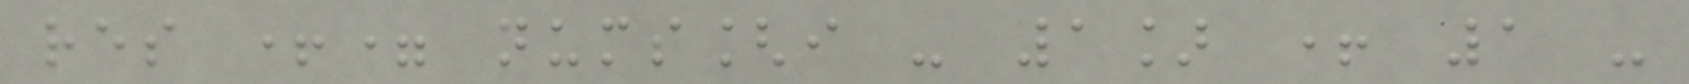res += nums[i - 1] + 1 -
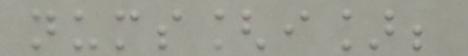nums[i];
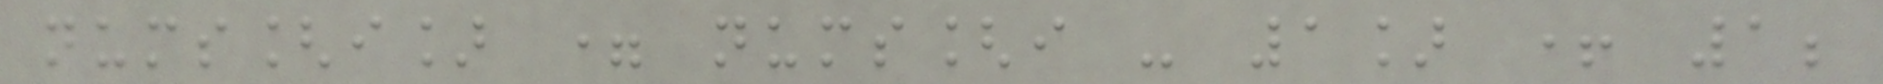nums[i] = nums[i - 1] + 1;
